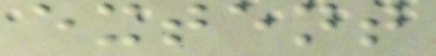extent
